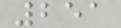251
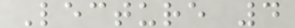Lecture 4
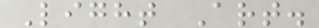Light Art.
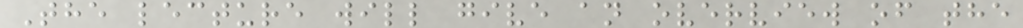The lecture will give an overview of the
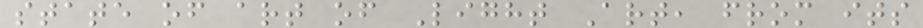state of art of Light Art, from its
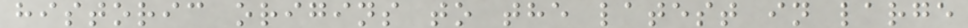historic origins to the latest in large
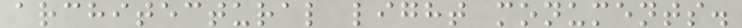architectural light monuments.
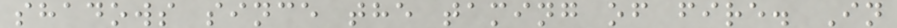shadows since the taming of fire. In
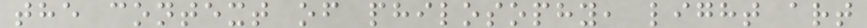the context of philosophy, light art
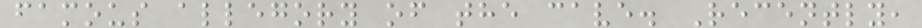famous allegory of the cave. Recently,
